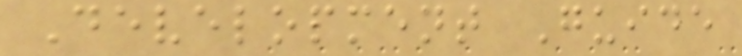Development Guide
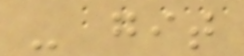- git
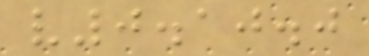v0.10.0
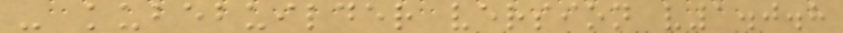- kubebuilder version v1.0.8
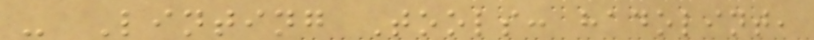- Linting Tools: hadolint,
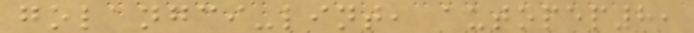golangci-lint, autopep8,
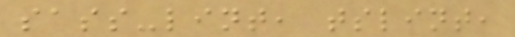sass-lint, tslint,
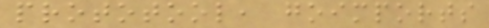prototool, goimports
